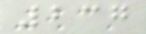237
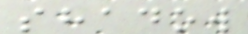shadow
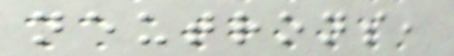neutrons,
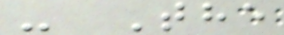- The
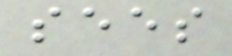sees
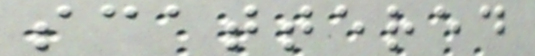scattered
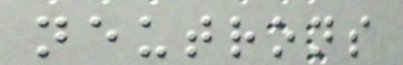neutrons
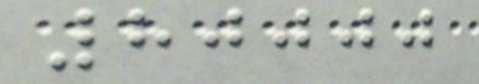80000
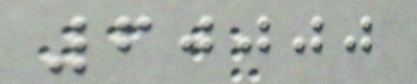60000
